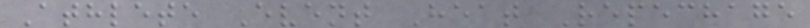Athlete Event Heat Repechage
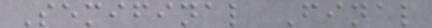Semifinal Final
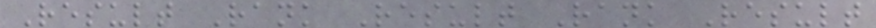Result Rank Result Rank Result
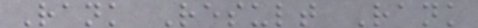Rank Result Rank
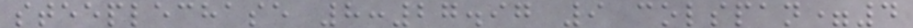steeplechase 8:27.97 9 colspan=4
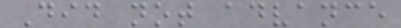Did not advance
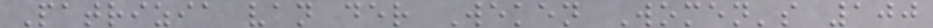Patrizia van der Weken Women's 100
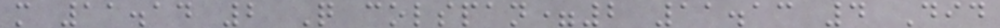m 11.14 2 Q colspan=2 11.13 4 Did
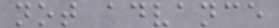not advance
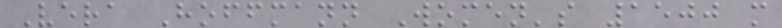Vera Hoffmann Women's 1500 m
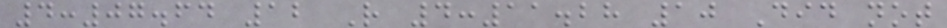4:07.64 12 R 4:11.28 10 Did not
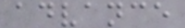advance
